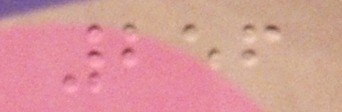256
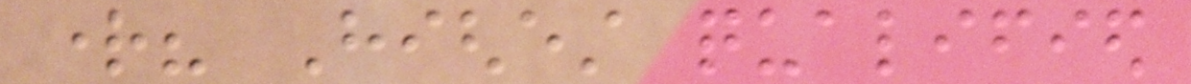right? Highest qualified
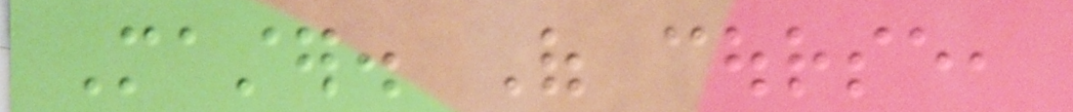Master. Of course,
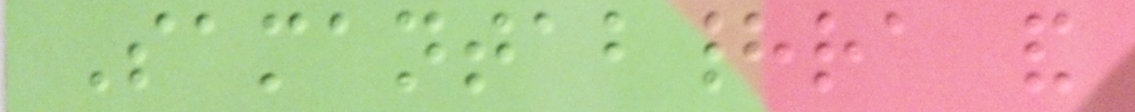Samantabhadra and
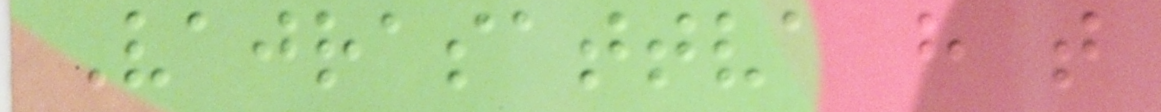Vajrasattva have that
